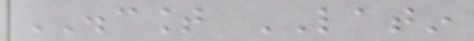DISCOUNT LATIN
